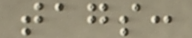tags:
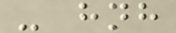- hnh
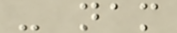- nam
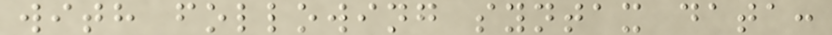with following syntax data:
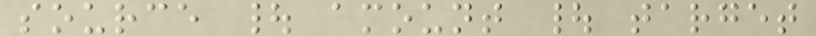source | amount | target
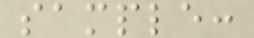sample:
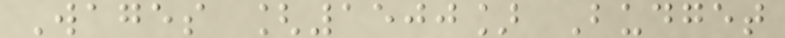Wages [1500] Budget
